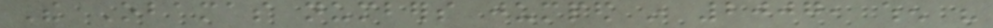The Obamas numbers jumped in 2007, when his
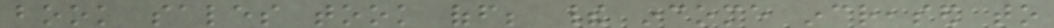book sales took off; their income increased to
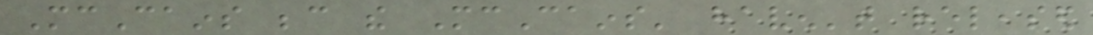McCains because the McCains' haven't released
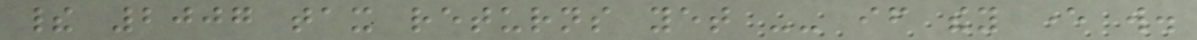their 2007 tax returns yet -- if they ever will.
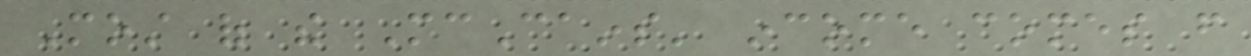Most of the McCains' income comes from
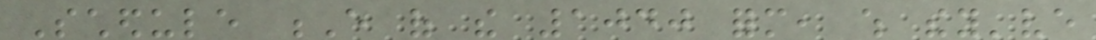Schedule E of the 1040 form, which they've
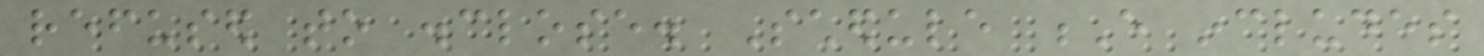refused to disclose. Schedule E includes
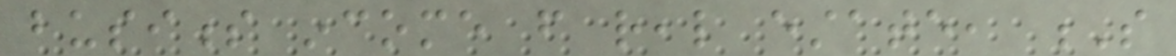business income from real estate, S
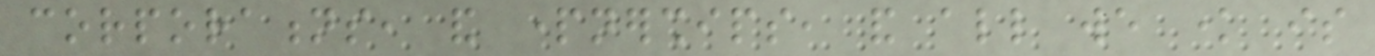corporations, and partnerships, and all we know is
